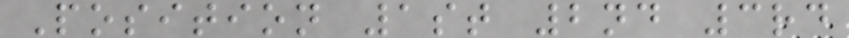Position 1st 2nd 3rd
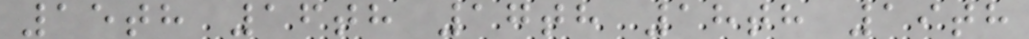15th 16th 17th 18th 19th
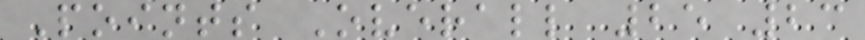Points Overall 25 23
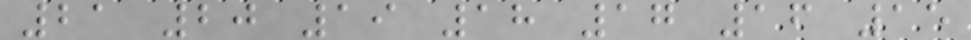21 20 19 18 17 16 15
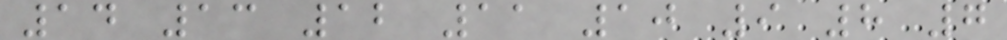14 13 12 11 10 9 8 7
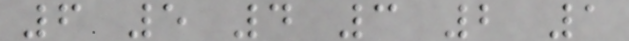6 5 4 3 2 1
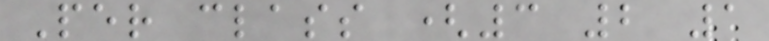Per class (3 2 1
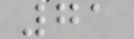71
